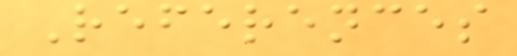References
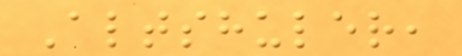Altshuler,
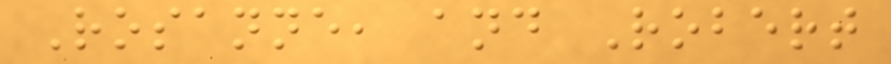Rosanne, and Robert
